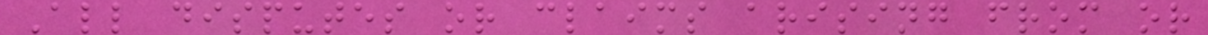All disputes or claims arising from or
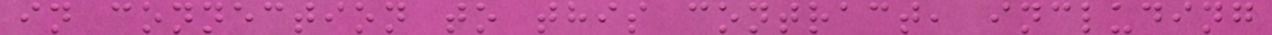in connection to this contract, including
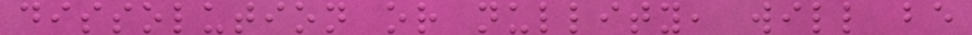dissolution or nullity, will be
